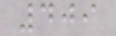409
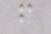f
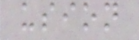usion
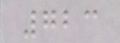723
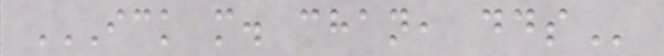ICK M. CHAN, DDS
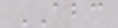ABC
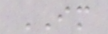IM
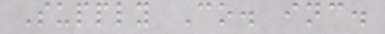Supply Co. inc.
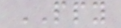PPY
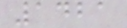1421
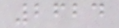2624
